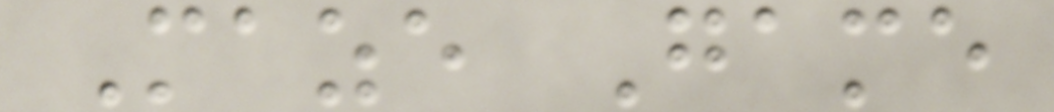Maze Game
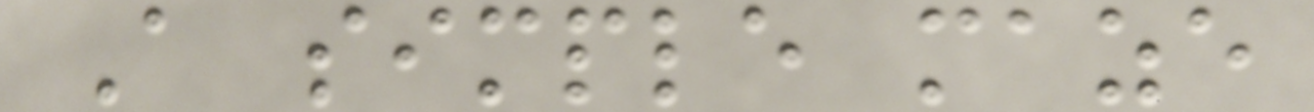A simple maze
